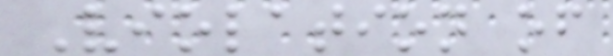Violation of
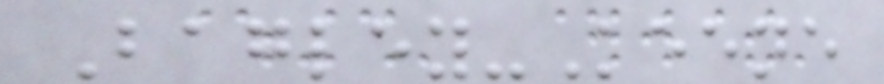Bagley-Keene
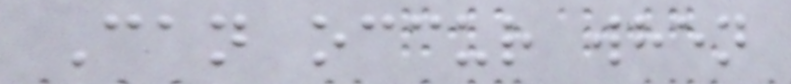Can occur when
